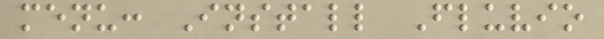menu: Install Fluvio
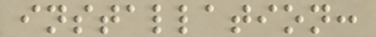installation:
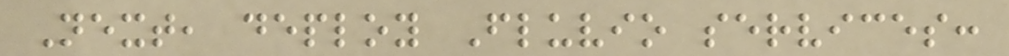Next, deploy Fluvio services:
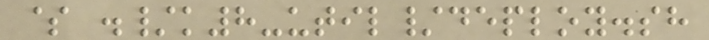$ ./k8-util/deploy.sh
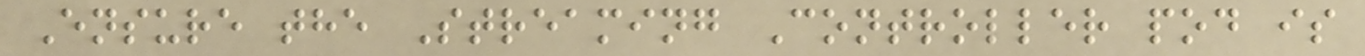Ensure the Streaming Controller pod is
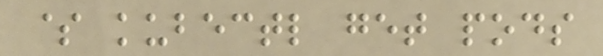$ kubectl get pods
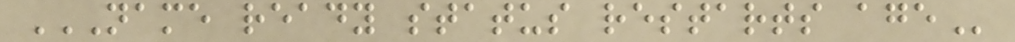NAME READY STATUS RESTARTS AGE
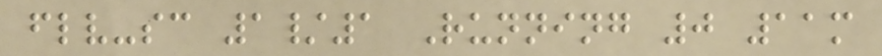flv-sc 1/1 Running 0 11m
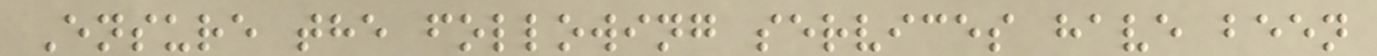Ensure the following services have been
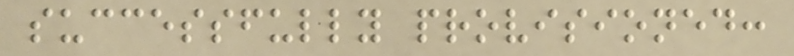successfully provisioned:
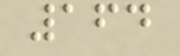164
